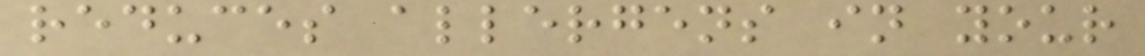reduces allergens in your
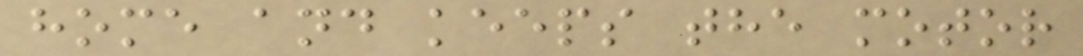home and keeps the motor
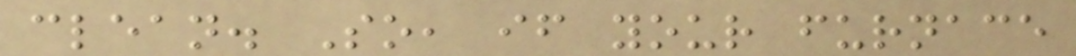clean. So, if your furnace
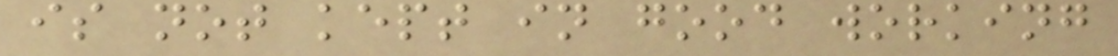is not kept in good working
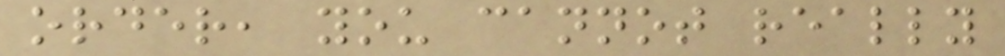order, you cannot really
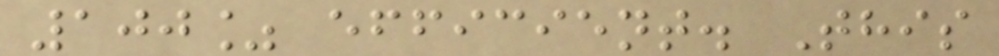100% efficient. This
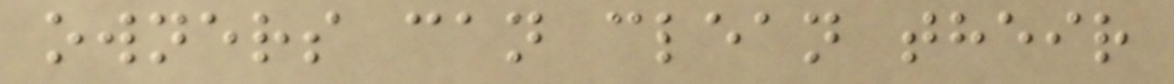owners can clean their
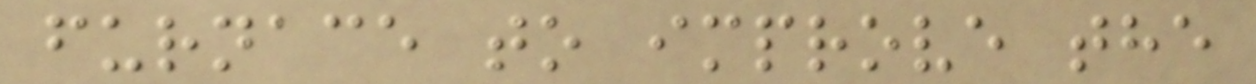furnace to improve the
